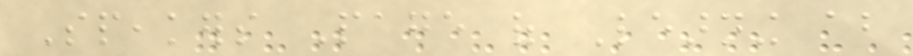Speakers Page of Learning about
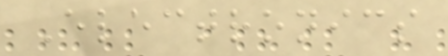Electronics
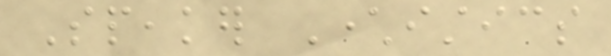Speaker Characteristics
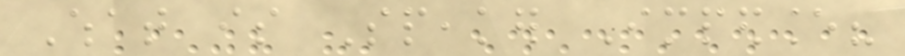What is Speaker Impedance?
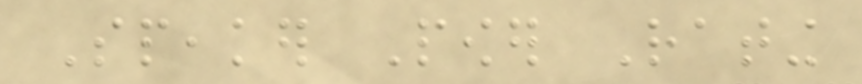Speaker Power Rating
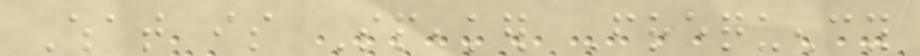What is Speaker Frequency
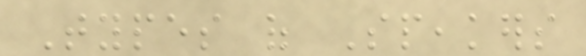Types of Speakers
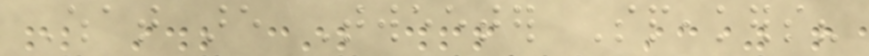What are Tweeter Speakers?
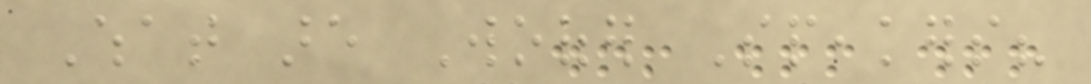What are Woofer Speakers?
